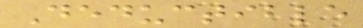Deductible
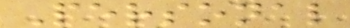Personal
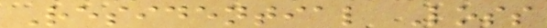Residential Loss
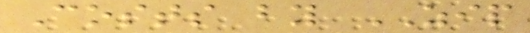Costs by ZIP
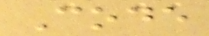Code
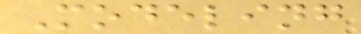Modeling
